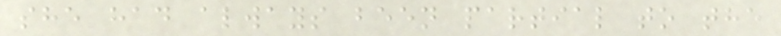she had always been partial to the
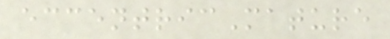eccentricMature
